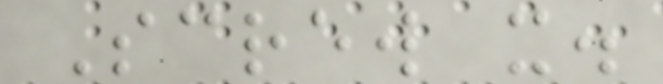Screw it.
